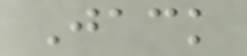Jack
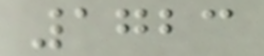1723
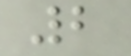2
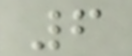6
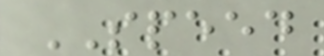SPEED
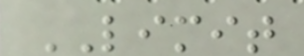LIMIT
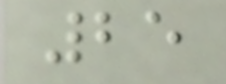25
